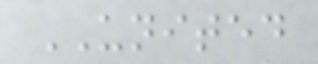UNITED
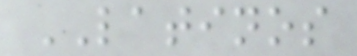LATINOS
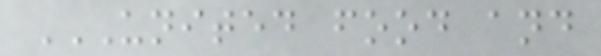UNITED FOOD AND
